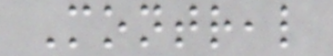Montreal
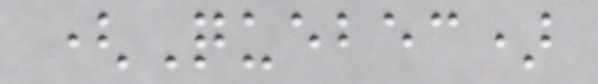(Quebec)
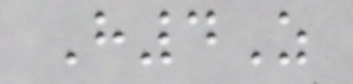H4Z
